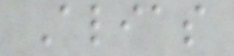Alias
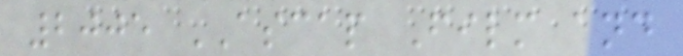2005 ASCAP Film and
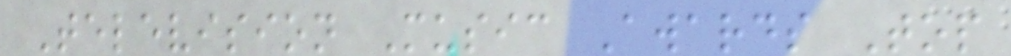Television Music Awards Top
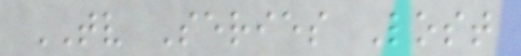TV Series Lost
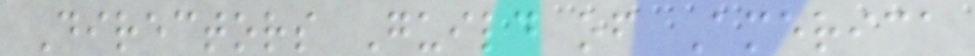Directors Guild of America
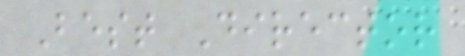Best Director
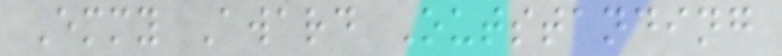Emmy Award Outstanding
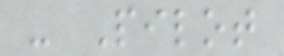- Pilot
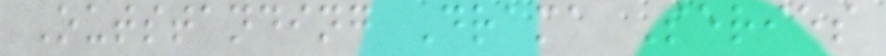Outstanding Drama Series
